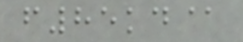f85kd@
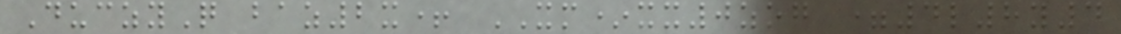DuczyQ baz2x+ XM*xx0zog =4l8y4
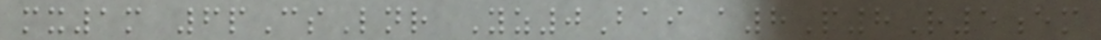mx1m 6pCsLnr Yz0Bai a8P8R5em
